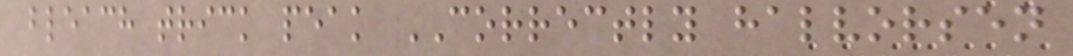bleach trick peak CORRECTLY halvorsen
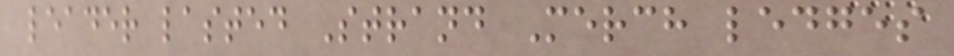leader lasted Strand Merch ledges
